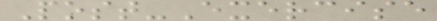Post-Exercise
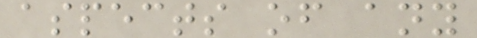aspects of any
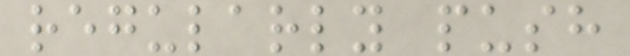regularly push
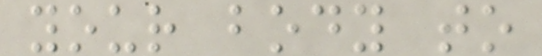your body to
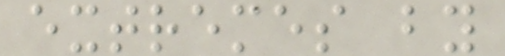extremes by
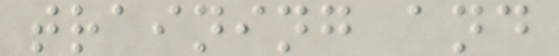training and
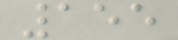155
